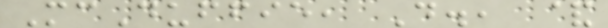McDuffie, D., &
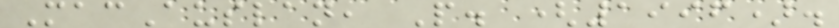MacAuslan, P. (1996).
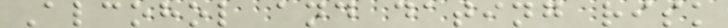Alcohol and dating risk
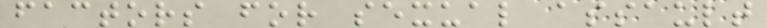factors for sexual assault
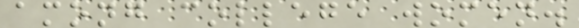among college women.
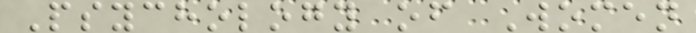Psychology of Women
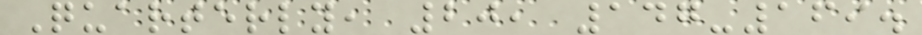Quarterly, 20, 147-169.
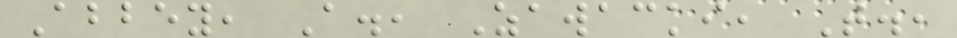Abbey, A., Zawacki, T.,
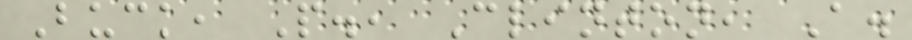Buck, P., Clinton, A.
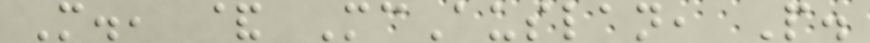M., & McAuslan, P.
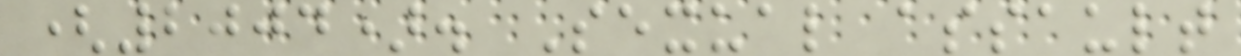(2004). Sexual assault
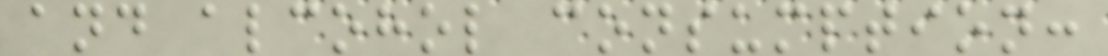and alcohol consumption:
